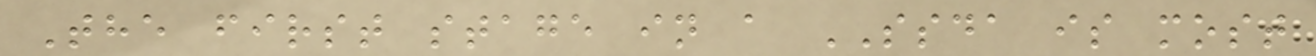The first stage in a SSDA is most
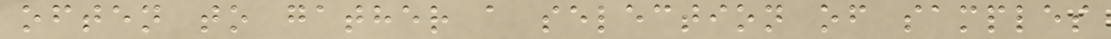often to gather a selection of samples
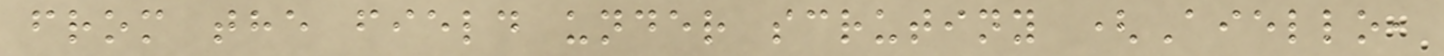from the field under scrutiny (Aiello,
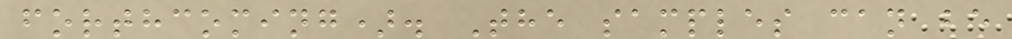forthcoming). The samples can be
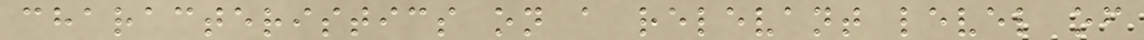characteristics on a relevant level of
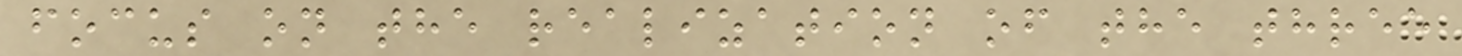focus on the realization of the three
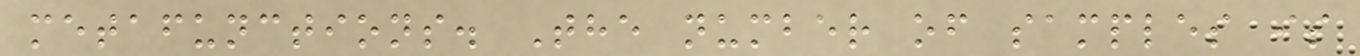metafunctions. The number of samples is
